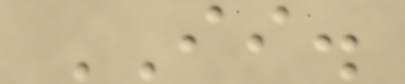II.
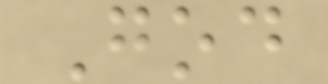God
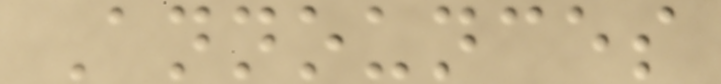Announces
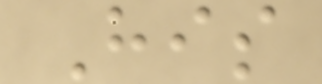His
